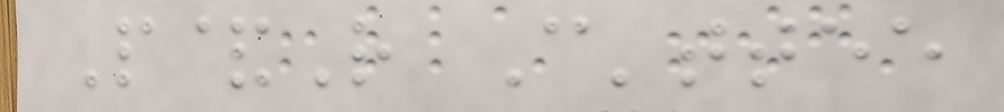P&R C'ttee
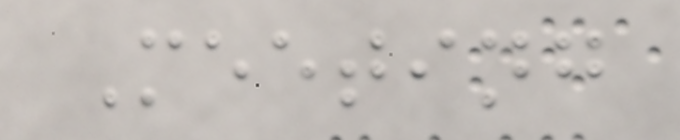Meeting
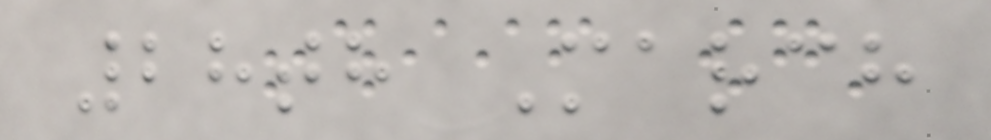28th March
